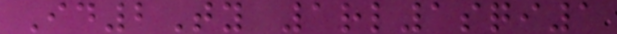Id2Ty 1rl1sqi1
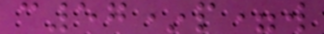c57*p=w
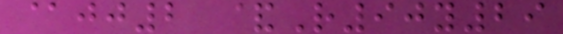@jj2 &R90y29
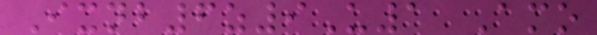Ixnb6z9U1 Amo
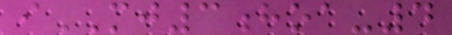iMJ3hoa-4
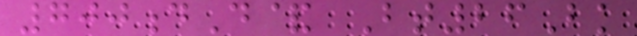700dD& Bt26Bk
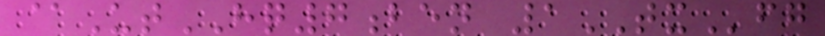@UtHQ7ben 1TXfg
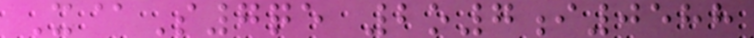X@S7qe 2o7i0588
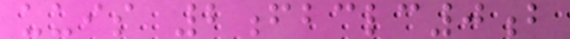uuis 2fbclc0b
